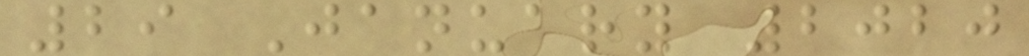29 January 2020
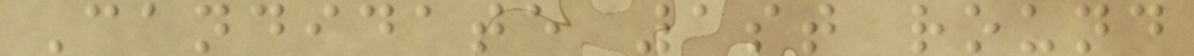Candidate 1st round
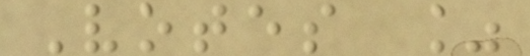Votes %
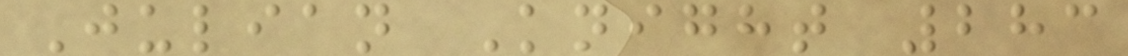Julian Knight 283
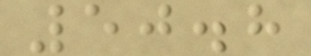50.8
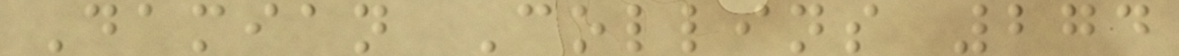Damian Collins 274
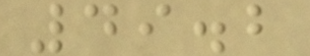49.2
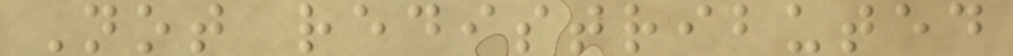Not redistributed
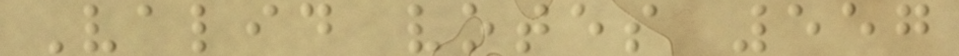Valid votes 557
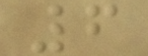6
